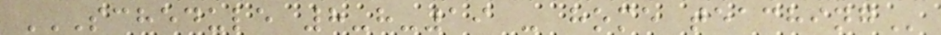SCHEDULE 8-H-19 - HOME TEACHING
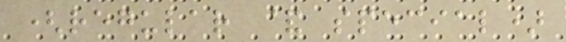(regular & special)
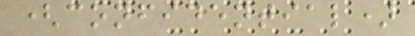(confidential)
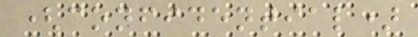(confidential)
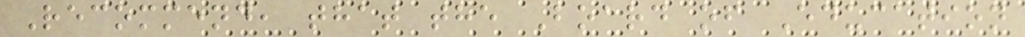Recommend, that the Board of Education
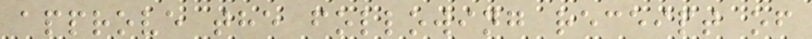approve the following receipt of
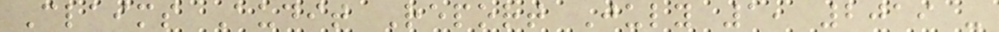Claims Audit Report July 1, 2019 -
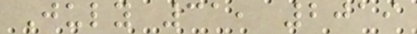July 31, 2019
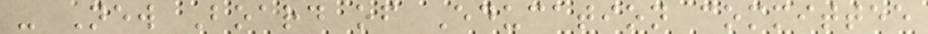- New Board of Education committee
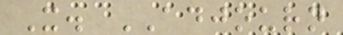X. ADJOURN
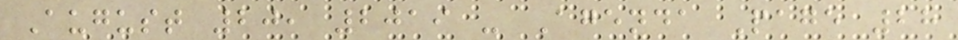August 20, 2019 - Agenda Page 28
